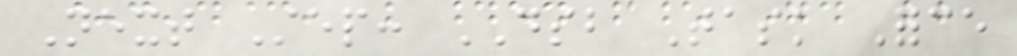Next Step: DSB Task Force
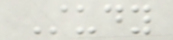Study
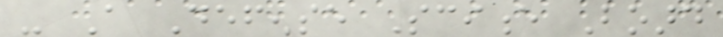- A Defense Science Board
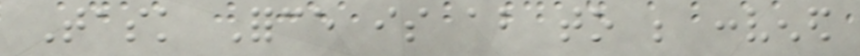Task Force is about to be convened
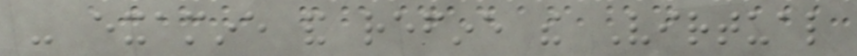- examine and refine the Virtual
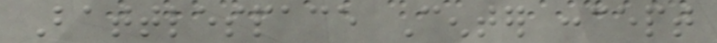Battlespace Center concept
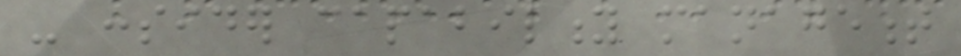- consider capability management
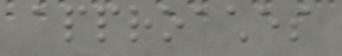approaches
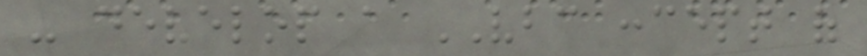- develop a VBC concept of
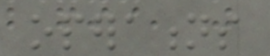operations
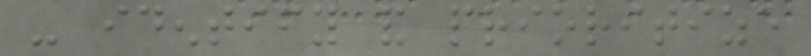- identify and prioritize
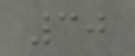30
